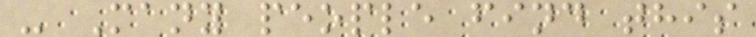- Many people find this
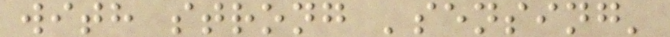with strong 'sensing'
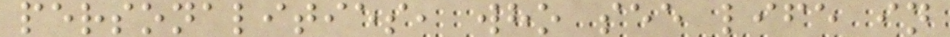personalities, who see life in
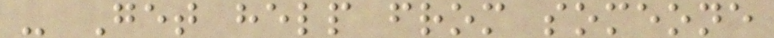- Get help from someone
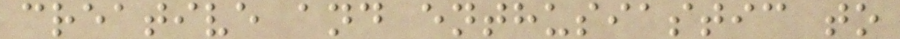creative and enthusiastic to
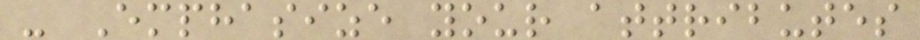- Emphasize your attributes
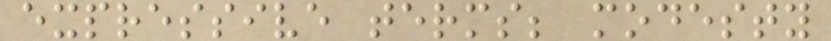expressive terms; modesty
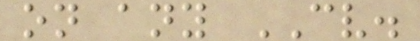on any CV.
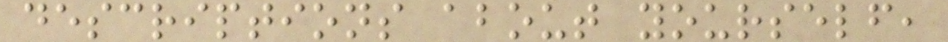descriptions about yourself,
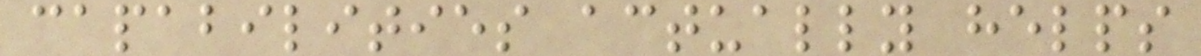capabilities actually helps
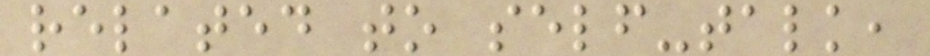related to self-talk,
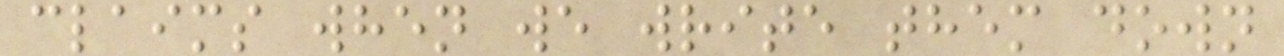claims when we write them down
